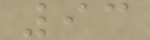93
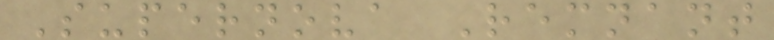Supernova Remnant
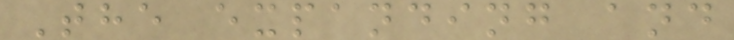The expanding and
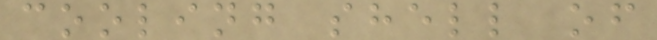cooling shell of
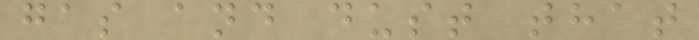gas and dust that
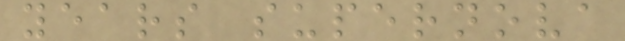years supernova
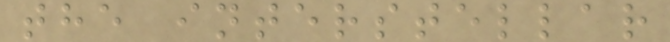the interstellar
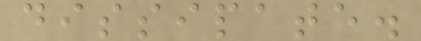dissipate.
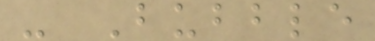- Bubble
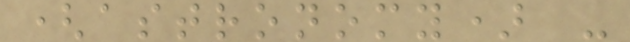(astronomy) -
